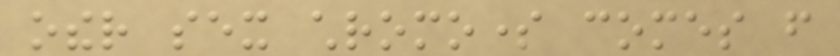other sex chromosome comes from
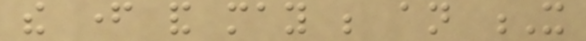the father and may be an X
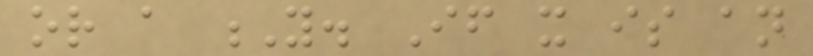or a Y. If it is an
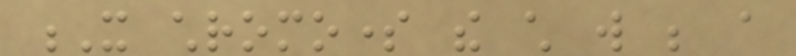X chromosome the child will be a
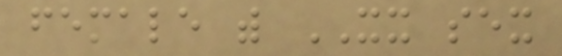female with XX sex
